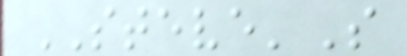STEVE'S
